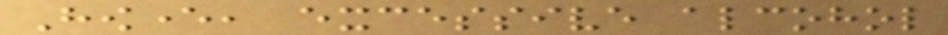However, excessive alcohol
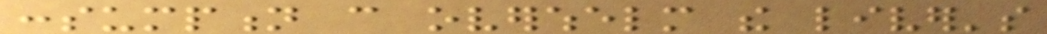consumption can overwhelm the liver's
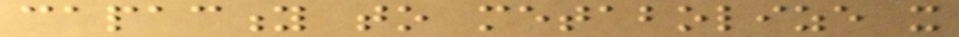capacity to metabolize it
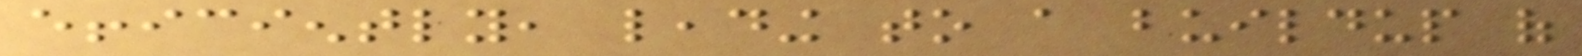efficiently, leading to a buildup of
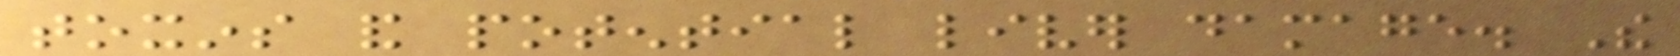toxins and potential liver damage. The
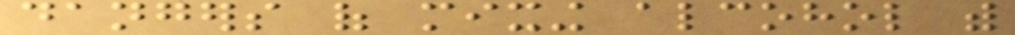dangers of mixing alcohol with
